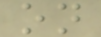on
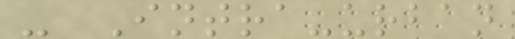- Intra-urban
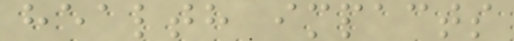health impacts
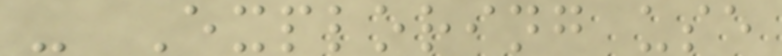- Exploring use
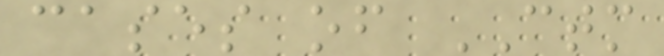cases of CTM
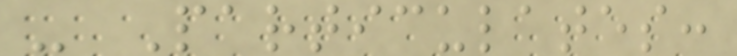- Particulates:
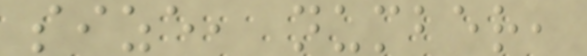size, number,
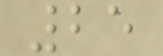25
